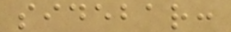sidebar:
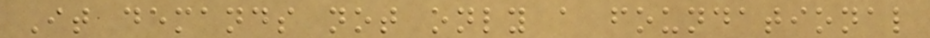It demands not only a foundational
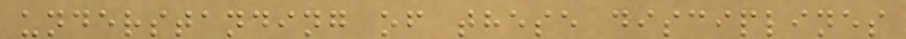understanding of these disciplines
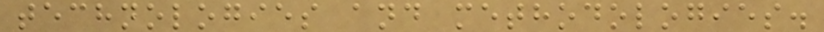technologies and methodologies.
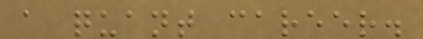a quant career.
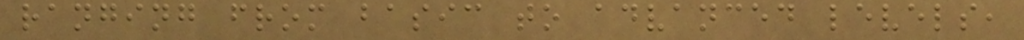ranging from basic to advanced levels,
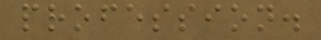profession.
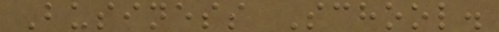Business School.
